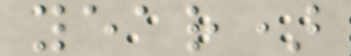year)
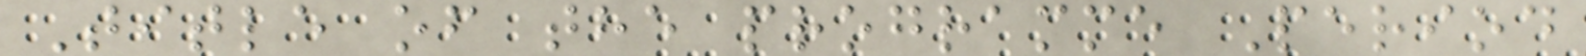Title of the programme Period
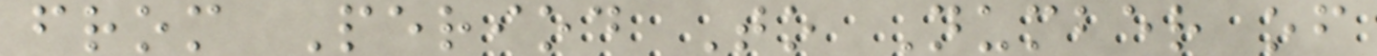from Period To Number of
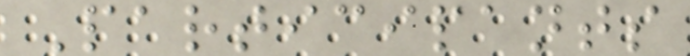Participants
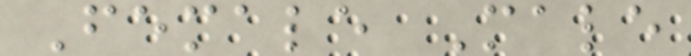Female Male
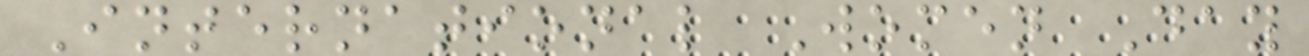International Women Day
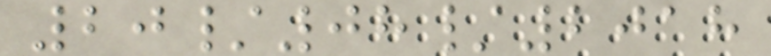20/08/2018
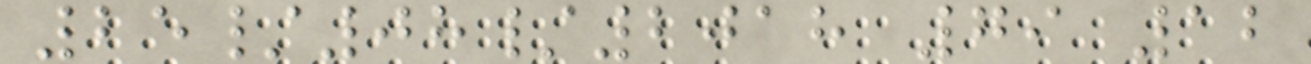25/08/2018 79 12
